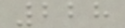228
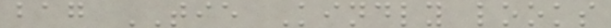bag TIE Kindly looks
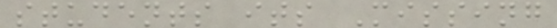students its Missing
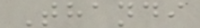Thandi
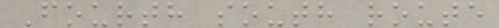Fourth south route
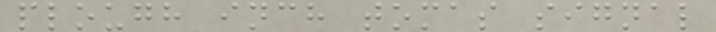plough inch tomas signal
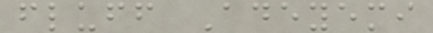fluff Adeyemi
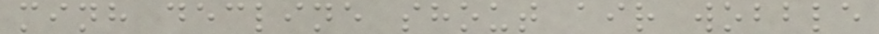minh decline shout air wobble
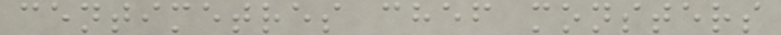centimetres chef monsters
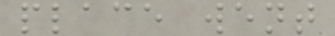place went
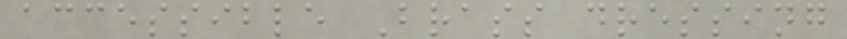accessible Brass dressing
